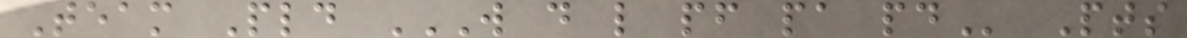Team Pld W D L PF PA PD Pts
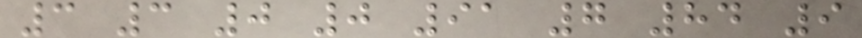3 3 0 0 91 7 84 9
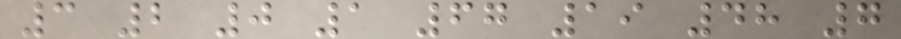3 2 0 1 67 19 48 7
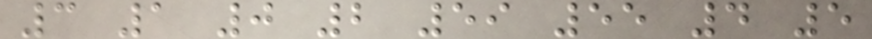3 1 0 2 59 55 4 5
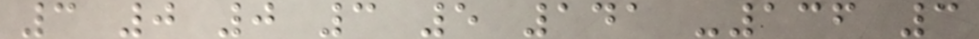3 0 0 3 5 141 -136 3
